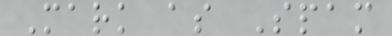Mark as Spam
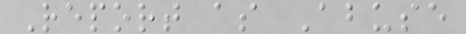Report as Abuse
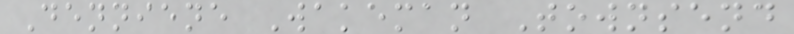Denniene Wakeman Townsend
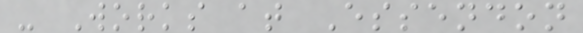- Works at Essendon
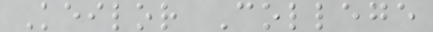Keilor College
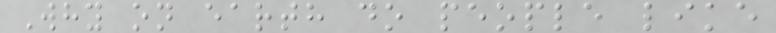Why on earth do people like
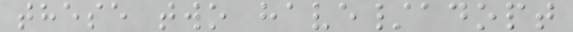these two have/adopt
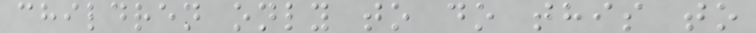children only to do this to
